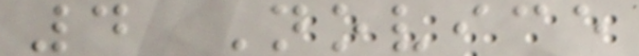4 Novice
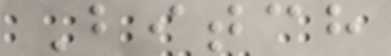Bitch
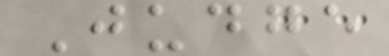Judge
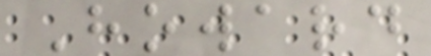Howard
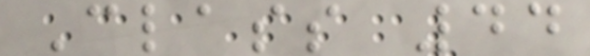Class 44
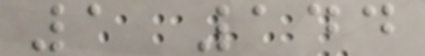1 144
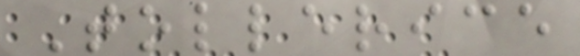Tollerice
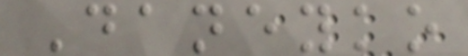Daneyko
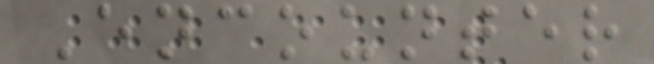Encounter
